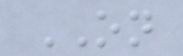ON
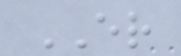ER
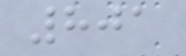801
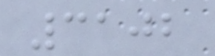3102
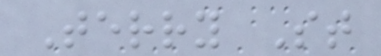Terry St
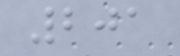201
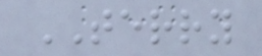TERRY
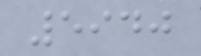5940
